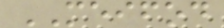MEIFOD
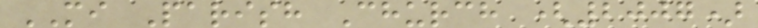MI Parish Church (2007)
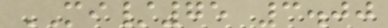MI/75 3.00
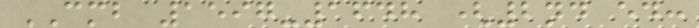CMB 1597-1648 (2nd ed:
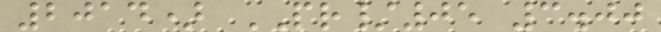2014) PR/05 3.00
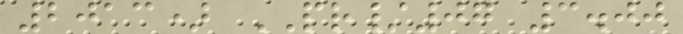2013) PR/07 3.00
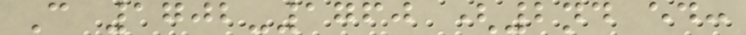C 1702-1760 (2nd ed:
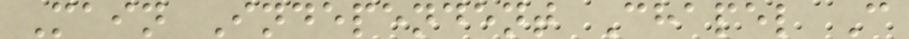Main Independent Chapel C
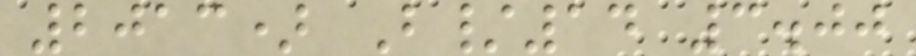2013) B/14 3.00
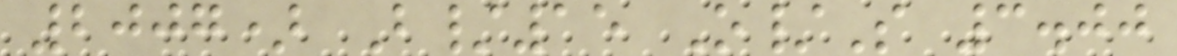2007) B/15 O/S 3.00
